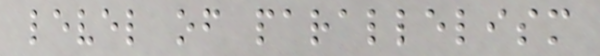level of parallelism
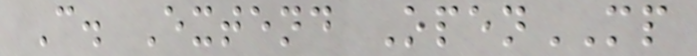C. Extend OpenMP
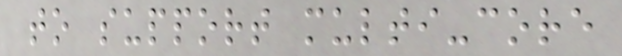to support multi-core
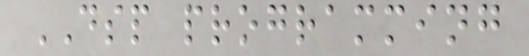DSP programming
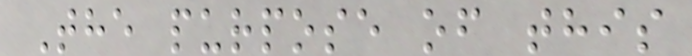The purpose of this
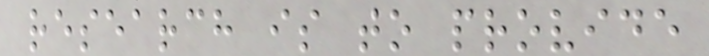research is to provide
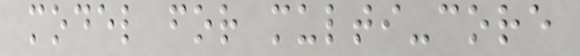model for multi-core
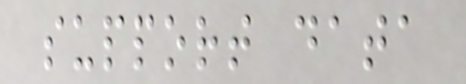support data
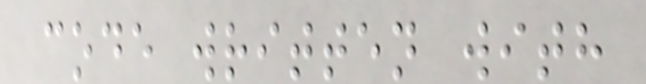code written with
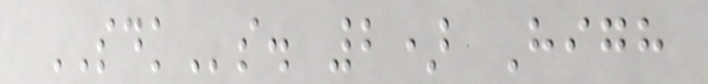SDKs. 2) High
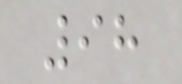98
